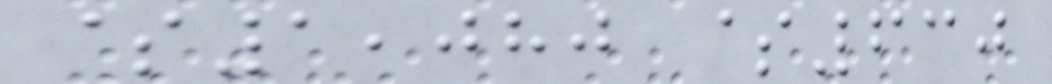$1,080 $630
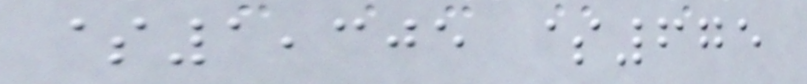$1,305 $675
